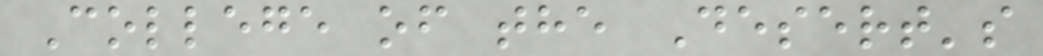College of the Desert's
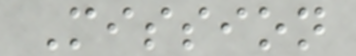Mission
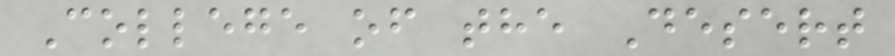College of the Desert
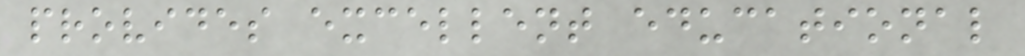provides excellent educational
